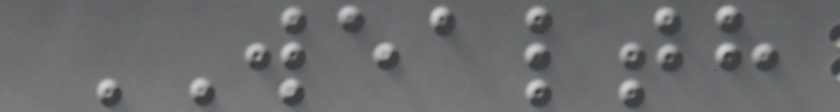WEALTH
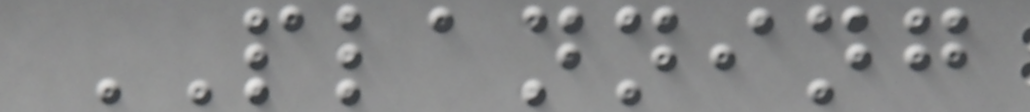PLANNING
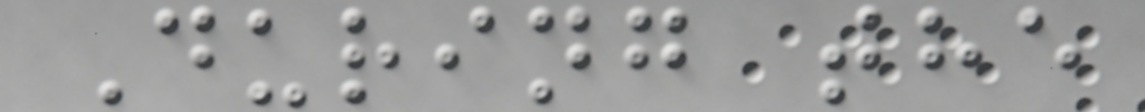During the
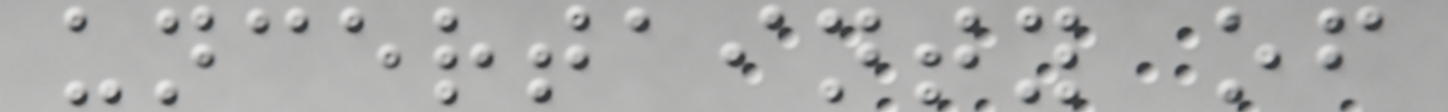uncertainty of
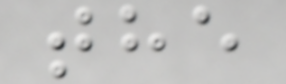the
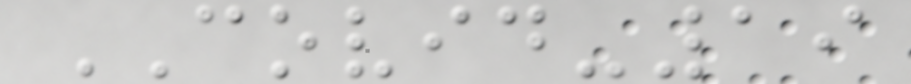COVID-19
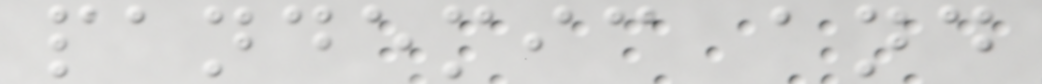pandemic and
